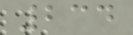234
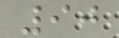90
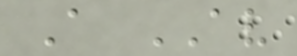A AV
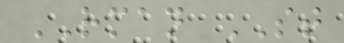RMAN ST
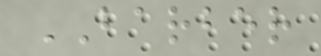BARBER
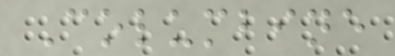Columbine
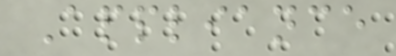Appliance
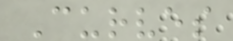Curves
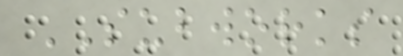SUBWORKS
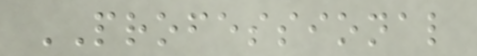PROFESSIONAL
